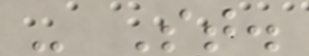- St.
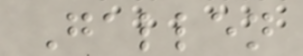Gallen
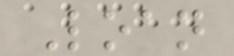Loan
